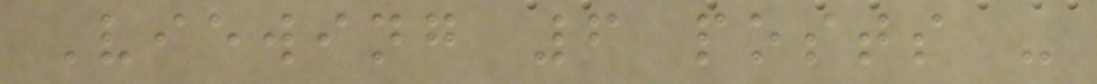Viewing 6 posts -
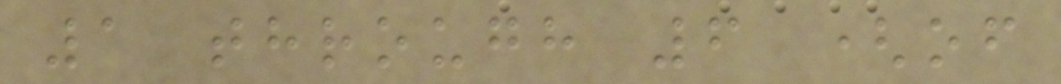1 through 6 (of
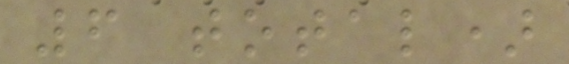6 total)
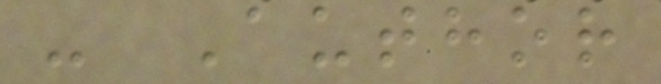- Author
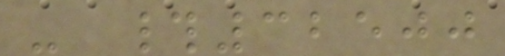- #32500
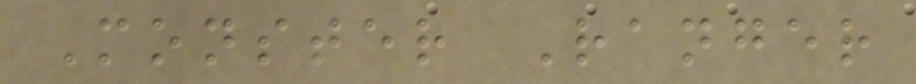Monster Ranger
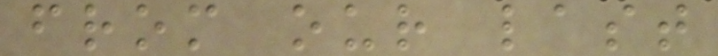from our last
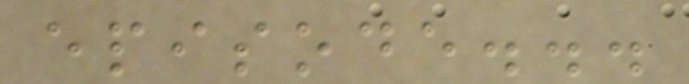episode...
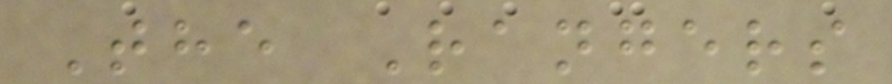The Rangers
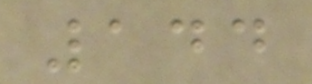144
